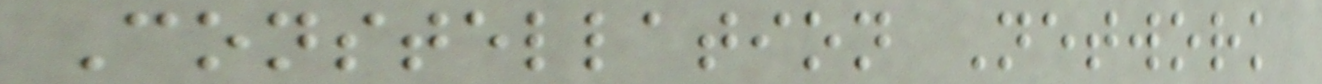Constellation Network
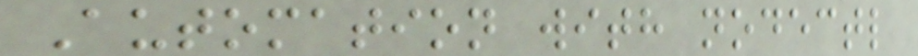Automation with nodectl
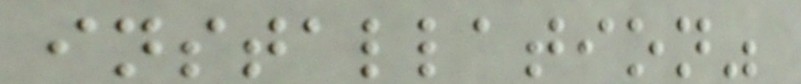installation"
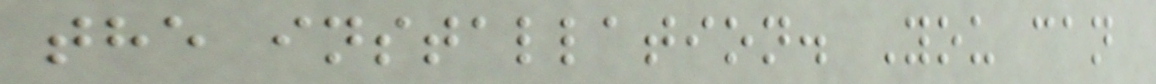the installation. You can
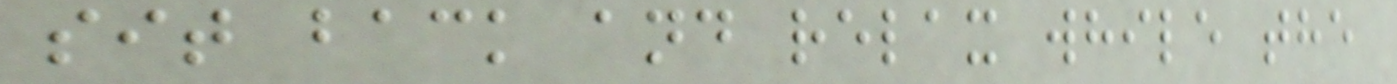sit back and relax while the
